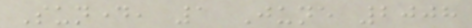Sunday, 1 June 2008
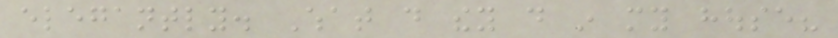elegantly. What do they do in my house?
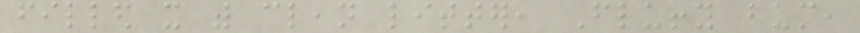filled it with clean litter, Fluffy bum,
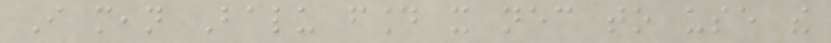I mean Balu found it necessary to use the
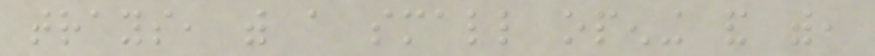trays, with a small opening and with,
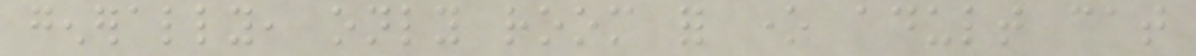generally, only room for one adult cat
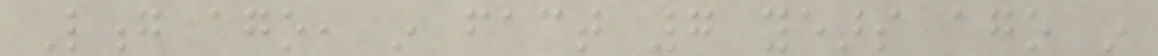Long ago, in fact 7 years ago in
